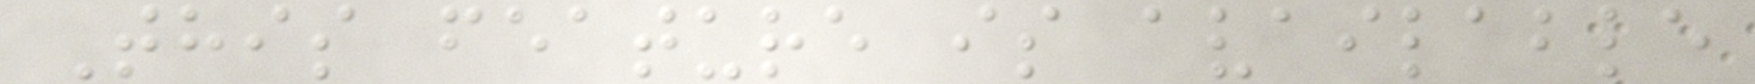This feature is available
